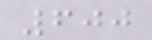600
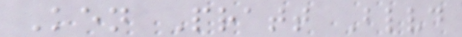Ken Pratt Blvd
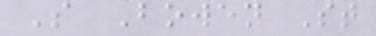S Bowen St
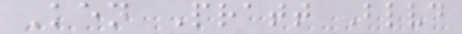Ken Pratt Blvd
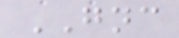GNC
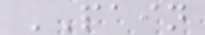PAIN
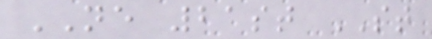NE 21st ST
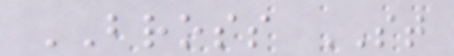BROSS ST
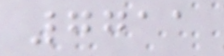7711
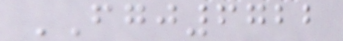FGJ6722
